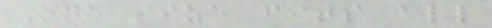One size fits all
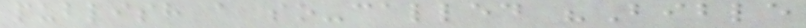publish a so-called "Bible
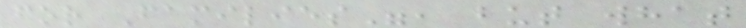for Families", but what
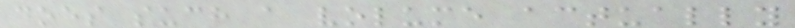does such a volume actually
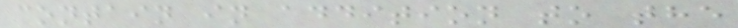contain in addition to the
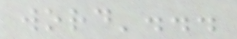word'...
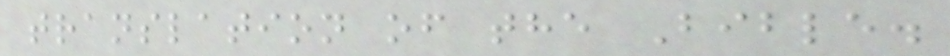translation of the Bible.
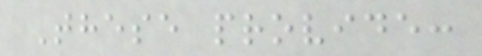These provide:
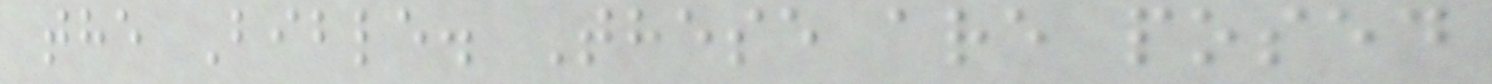the Bible. These are posed
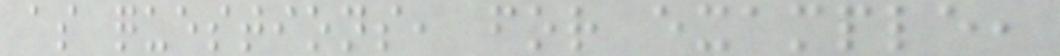as questions, for example,
